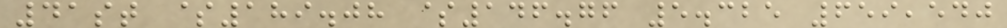41st $189.08 $146.76 5.325 659,540
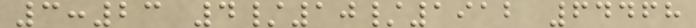3:23 4/10/1912 64468
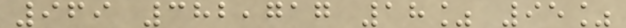969 382,717 18% 95%
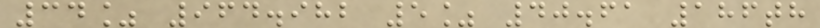34% 964.982 5% 40.61 186th
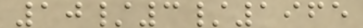10/3/1965
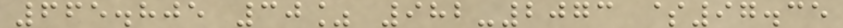665.805 30% 982-2073 $97.35
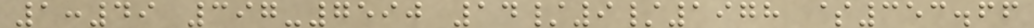1:49 397-7590 14/9/1978 $353.66
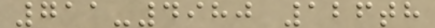711-4980 126th
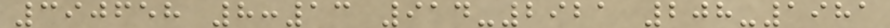390658 8:13 914-2921 208-1981
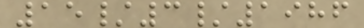15/3/1986
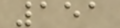151
